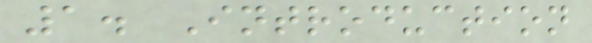1. Introduction
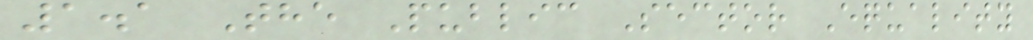1.1 The Public Sector Equality
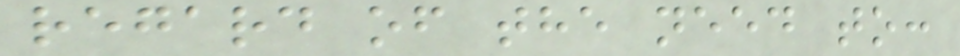regard of the need to:
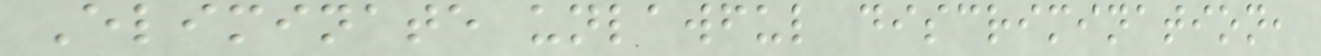Eliminate unlawful discrimination,
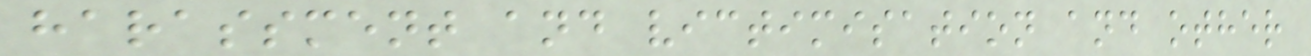harassment and victimisation and other
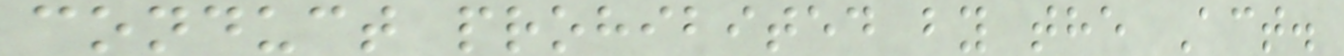conduct prohibited by the Act.
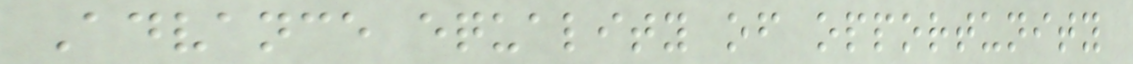Advance equality of opportunity
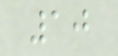10
